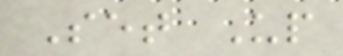Set Up
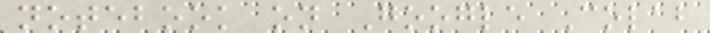notebook on Google Colab
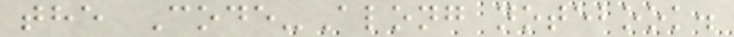the Code-Along notebook.
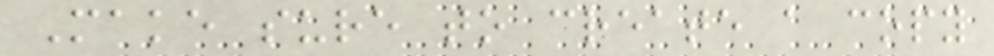Make sure to create a copy
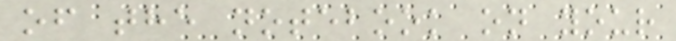of the notebook on your
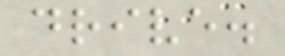drive.
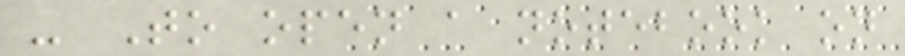- To open a notebook on
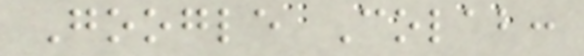Google Colab:
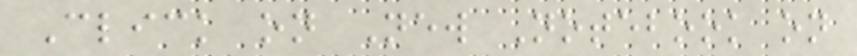Click on New Notebook on
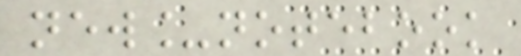new_notebook
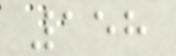158
